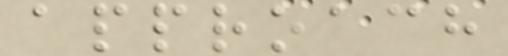approach
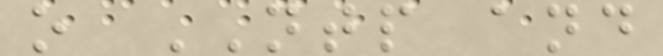o NTP and
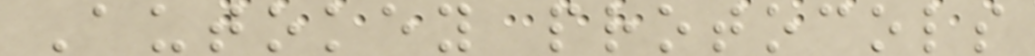Autokey protocols
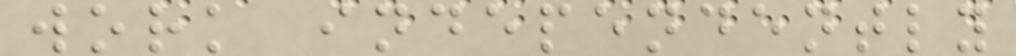work independently
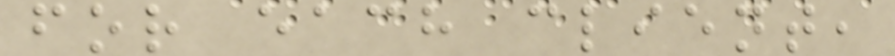for each client,
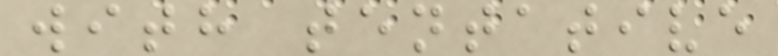with tentative
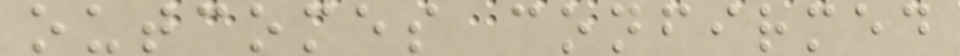outcomes confirmed
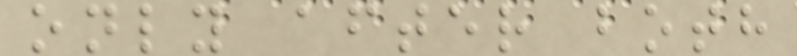only after both
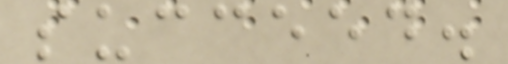succeed.
